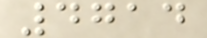4714
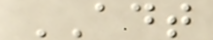ADT
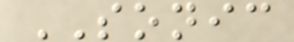SONIC
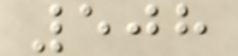508
